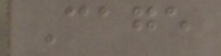Cage
